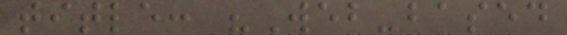title: "Web-based
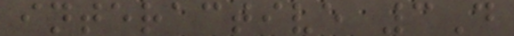interactive 3D
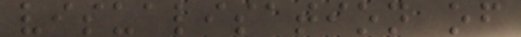visualisation of
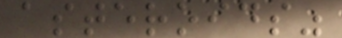asteroids"
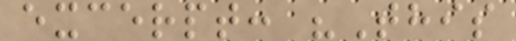excerpt: "This
